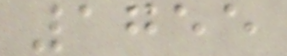1755
